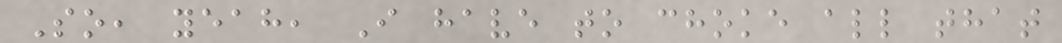So, yeah, I have to choke all that
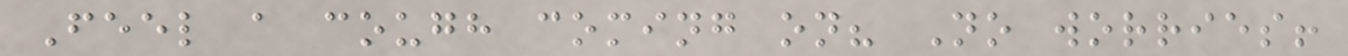Feel a cough coming on? No worries!
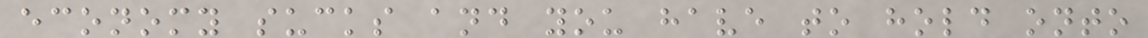economy sucks and you have to hold onto
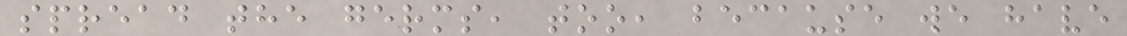spread the germs, too, because we have
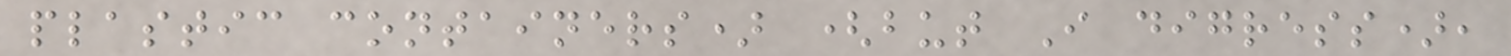plastic containers) (but I digress),
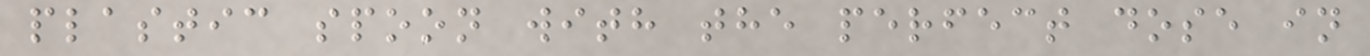plastic spoon with the perfect dose in
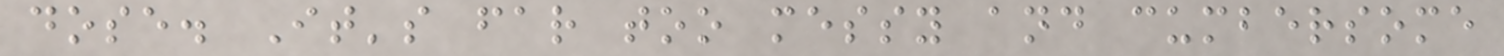dose. It's far too messy and cumbersome
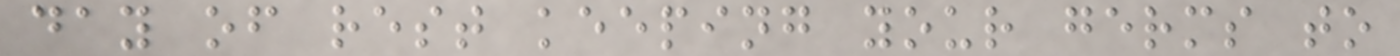day of rest keeping your germs to
